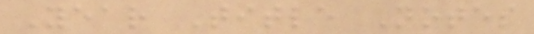Year Title Notes
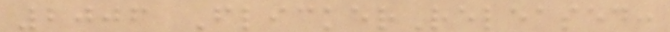2006 FlickerReleased:
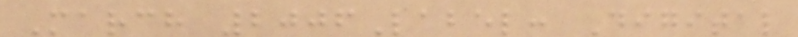March 2006Label: Digital
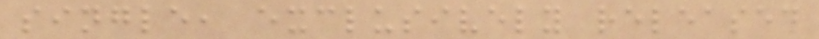single, exclusively released
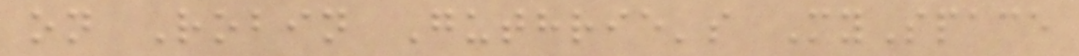on Robin Guthrie's MySpace
